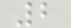2
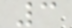3
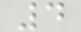4
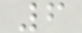6
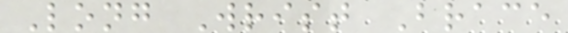Long Wrist Brace
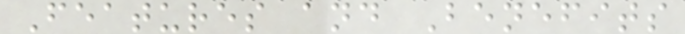Features and Benefits
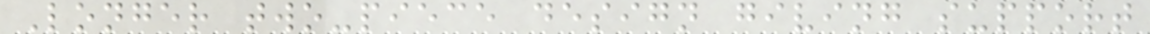Longer two-piece design giving support
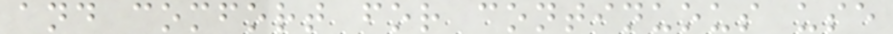and comfort for continuous use
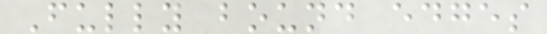Fully bound edges
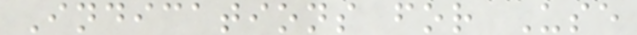Indications for Use
